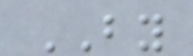BY
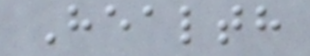Health
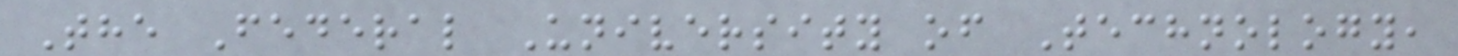The Federal University of Technology,
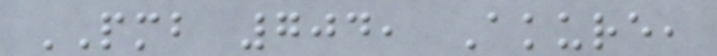PMB 704, Akure,
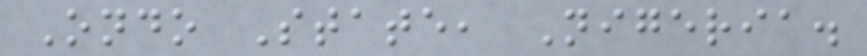Ondo State, Nigeria.
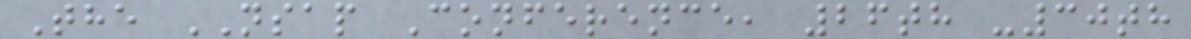The NSAP Conference, 26th -30th
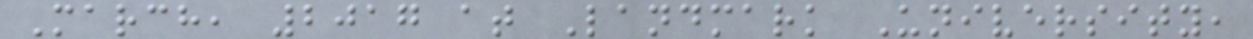March, 2017 at Landmark University,
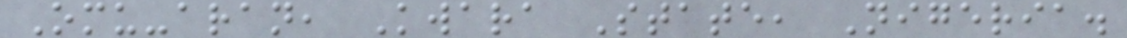Omu-aran, Kwara State, Nigeria.
